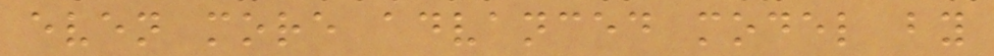even more advanced model by
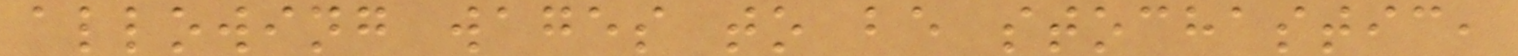allowing wages to be stochastic,
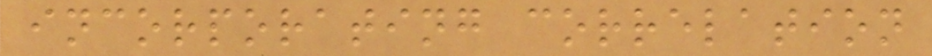incorporating correlation
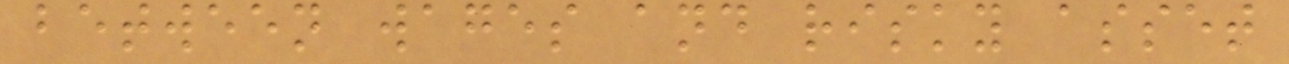between wages and risky asset
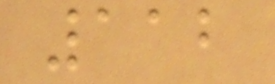112
